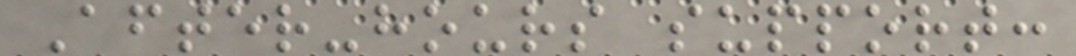After-hours support:
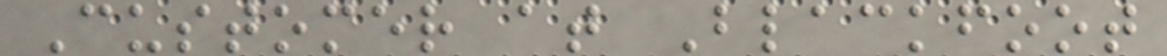Customer at Blackfoot
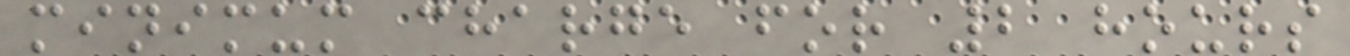minimum charge for 2 hours
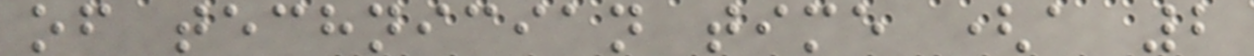of technician time (a 2
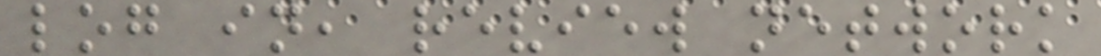log in, review network
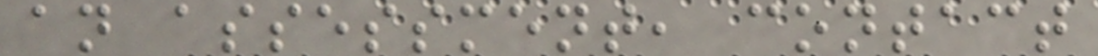an assessment, contact
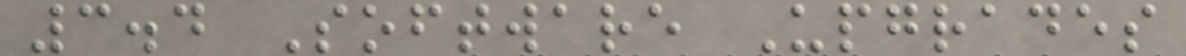3.4 Software Upgrades
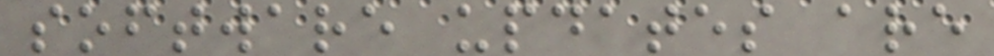software updates are
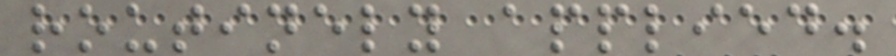routinely applied.
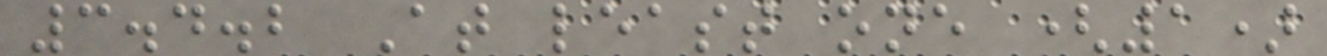3.4.2 At least one (1)
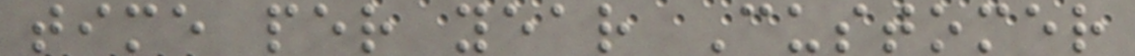time per year Customer
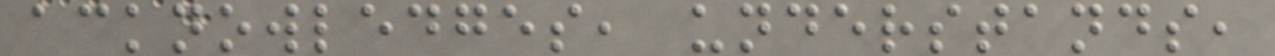acknowledges, understands,
